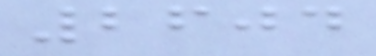2604
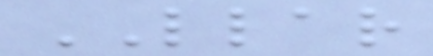LLAR
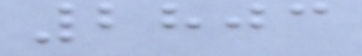2803
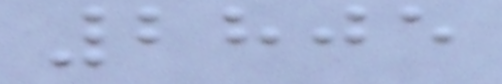2805
